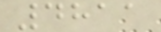4811
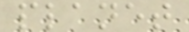planet
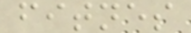fitnes
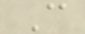C
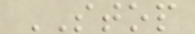STOP
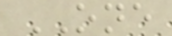ONE
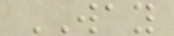WAY
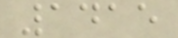1415
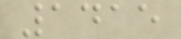1415
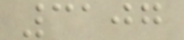3107
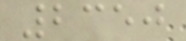2350
